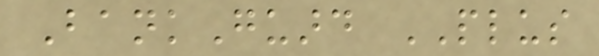BankGuard PLUS
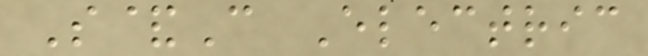S&C Electric
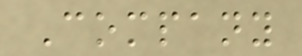Company
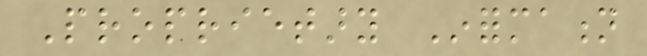Proprietary Information
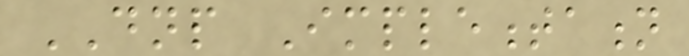DNP Implementation
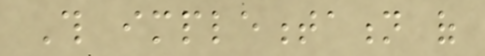This implementation of
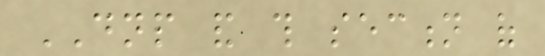DNP and this section of
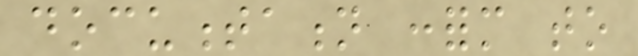documentation conform to
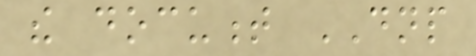the document DNP
